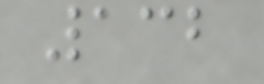132
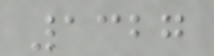1327
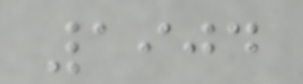1904
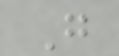G
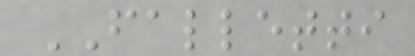FALLETTI
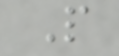P
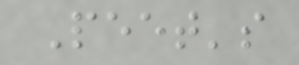Peet's
